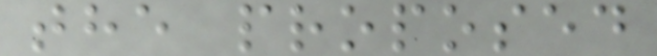the proposed
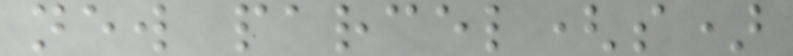new parcel(s)
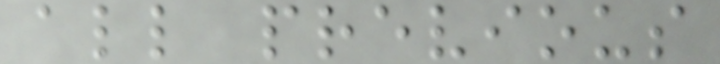all previous
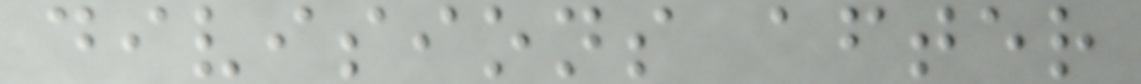divisions after
